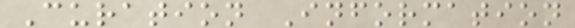Curation Information
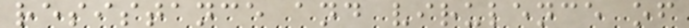resistance and virulence of
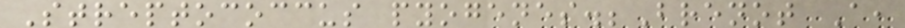Streptococcus pyogenes.;Brenot A,
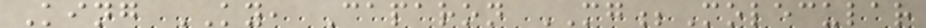King KY, Caparon MG;Molecular
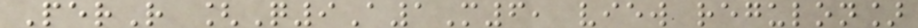PerR [Q9A1M6, view regulon]
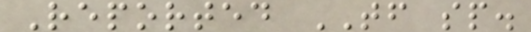Reported TF sp.
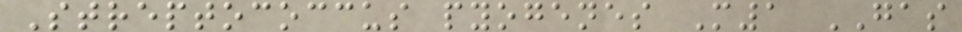Streptococcus pyogenes M1 GAS
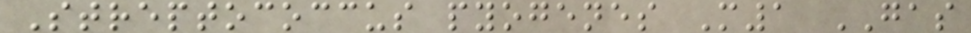Streptococcus pyogenes M1 GAS
